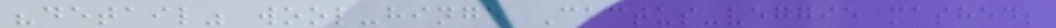"detail" wool-hinge Cactus-veggie mashed;
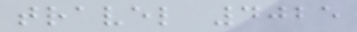travel 4025
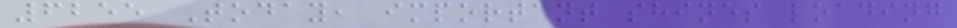6255 Today, important shines loading
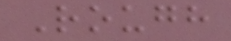Rough
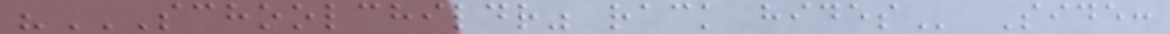"SCHOOLCHILDR" RACK HIDES Side:
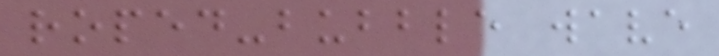roped-bubble wave
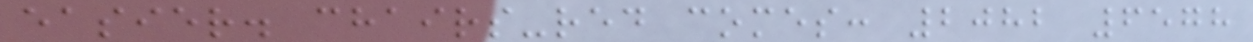easier. chairs-red comes: 2082 6578
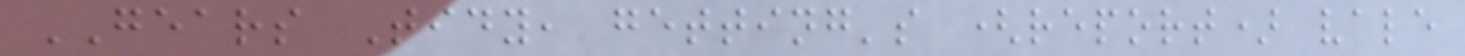GEARS Tidy, getting's (report) vale
